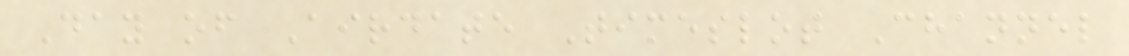Day of Airdate Timeslot Channel
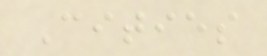Cities
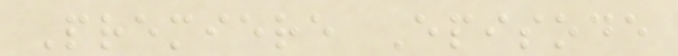Premiere Episode
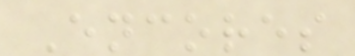Encores
